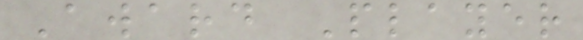Award Player
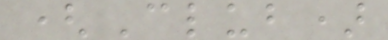(Club)
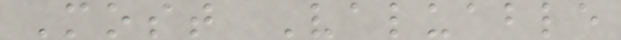Most Valuable
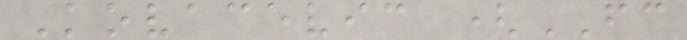Kovacevic (FC
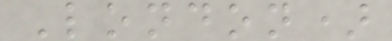London)
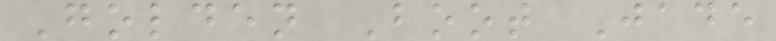Golden Boot Jade
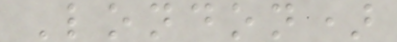London)
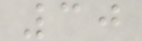30
